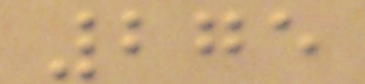275
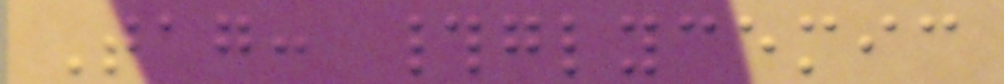Tag: #glycemic
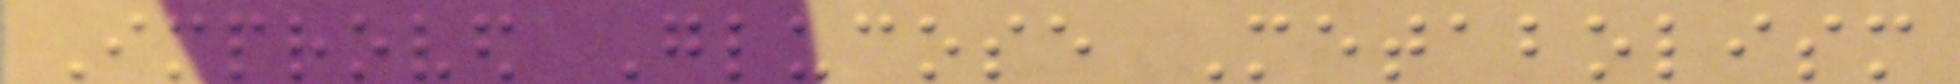Improved Glucose Metabolism
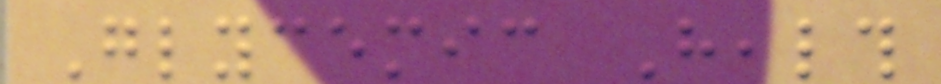Glycemic Health
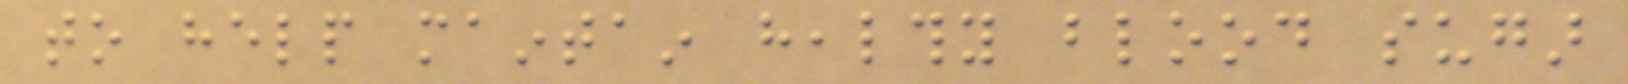to help maintain healthy blood sugar
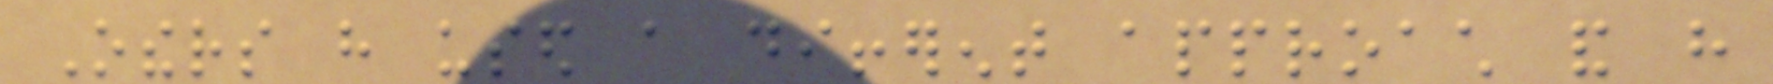Others have used a different approach and have
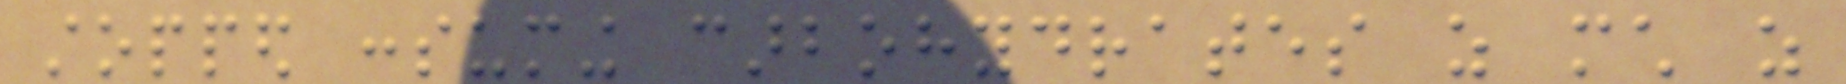stopped consuming carbohydrates as much as
